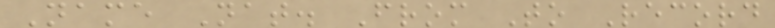Name Nat. From To Record
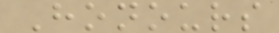Honours
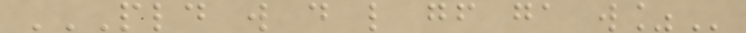PLD W D L GF GA W%
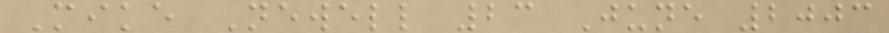Mike Newell 23 June 2003
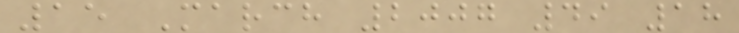15 March 2007 49 18
